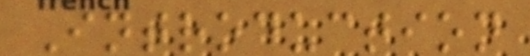Introduction
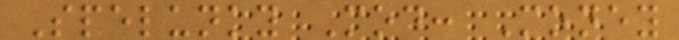Spelunky Mod: Money
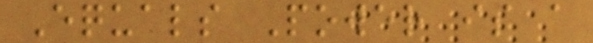Equals Power is a
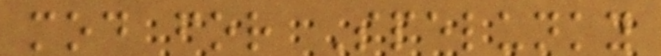mod for Spelunky
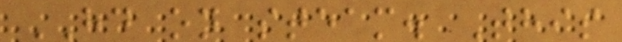HD on steam. This
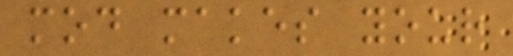mod makes your
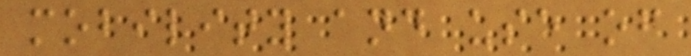mobility and use of
